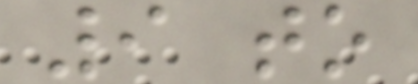9 to
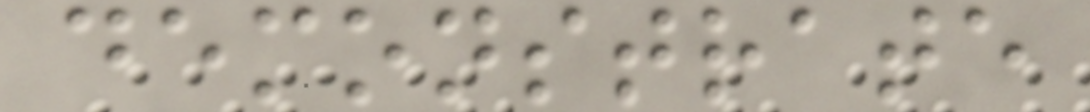demonstrate
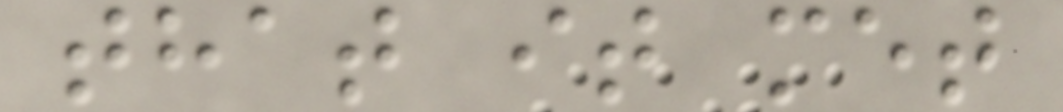that it met
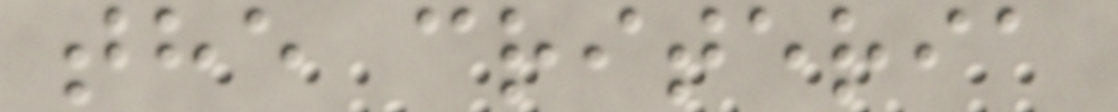the criteria
